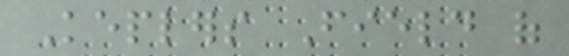Keplers Field of
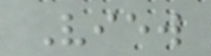View
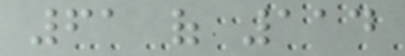61 of 114
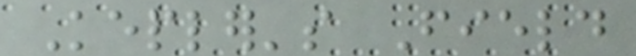Kepler's Field
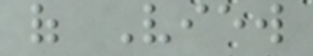of View
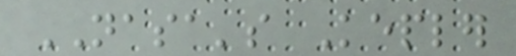NASA's Kepler
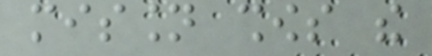mission shows the
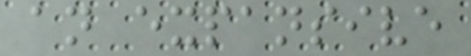an expansive
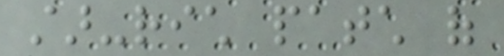star-rich patch of
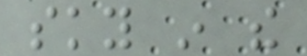sky in the
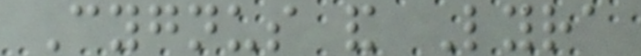Cygnus and Lyra
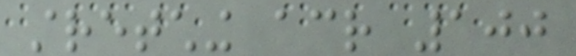stretching across 100
